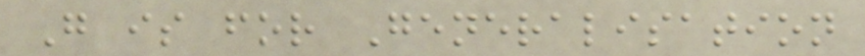G is for Generalisation
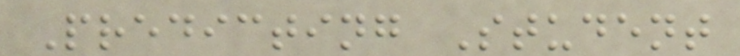Predicting Student
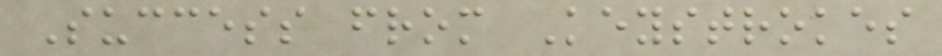Success from Keystrokes
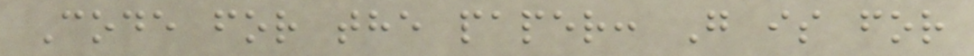Code for the paper: G is for
